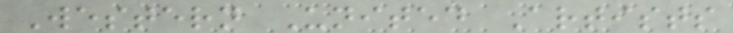Western United Artists
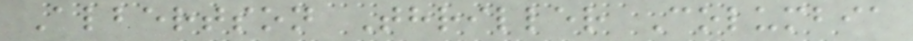Albertson Thriller Columbia
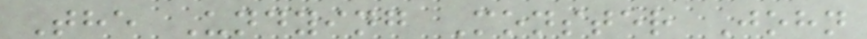The Undying Monster John
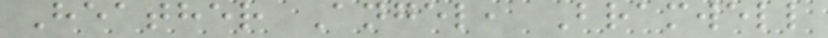Heather Angel, Bramwell
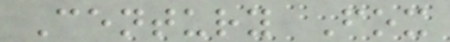Century Fox
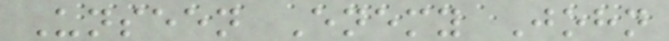Unseen Enemy John
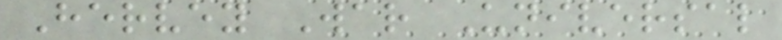Hervey War Universal
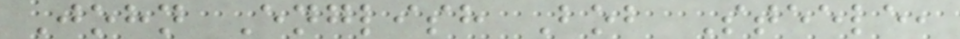John English Bob Steele,
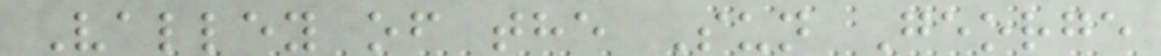Valley of the Sun George
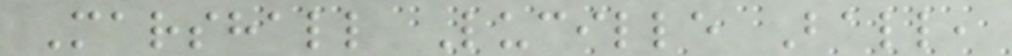Marshall Lucille Ball,
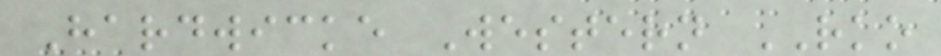Hardwicke Western RKO
